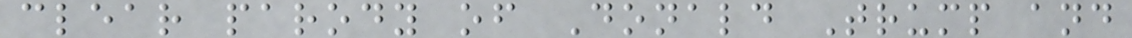clear parody of Donald Trump and
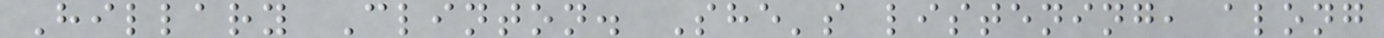Hillary Clinton. She's listening, along
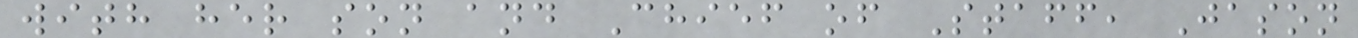with her son and Chief of Staff, Jason
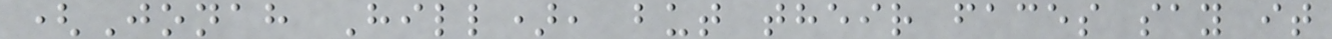(Jonah Hill), but their faces say it
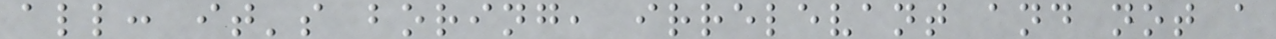all: it's boring, irrelevant and not a
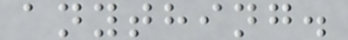anything.
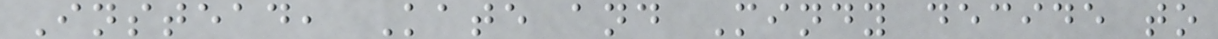Instead, Kate and Mindy decide to
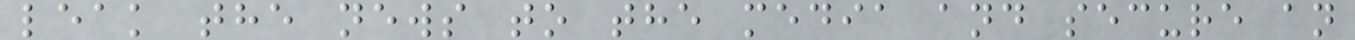leak the news to the media and secure an
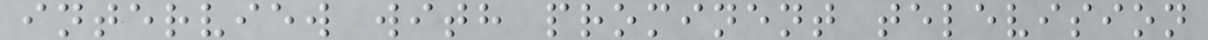interview with prominent television
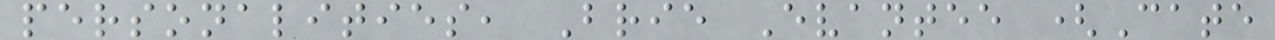personalities, Brie Evantee (Cate
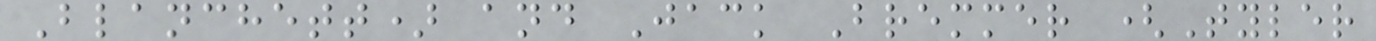Blanchett) and Jack Bremmer (Tyler
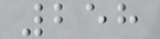258
